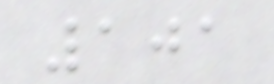101
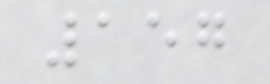157
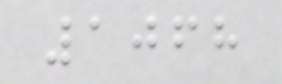1068
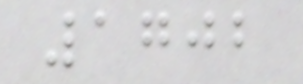1702
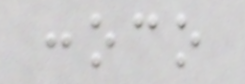conoco
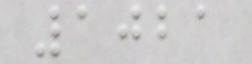1021
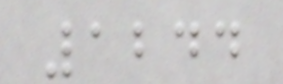1244
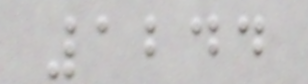1244
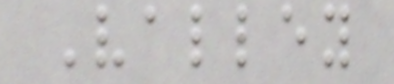Valley
